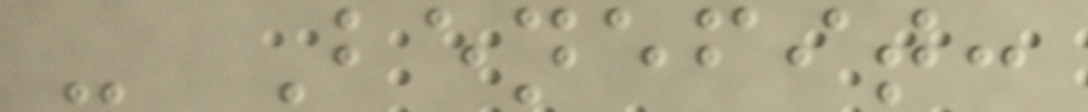- Benefit:
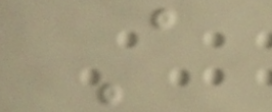A
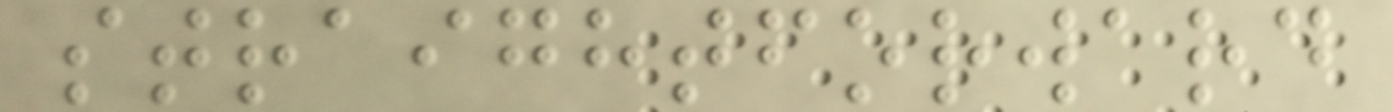straightforward
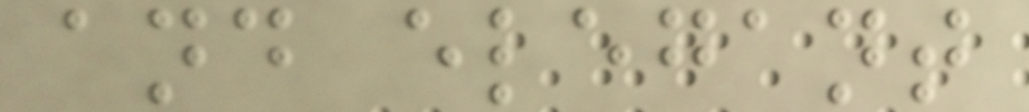and elegant
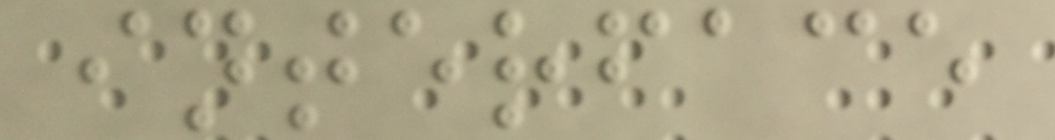interface
